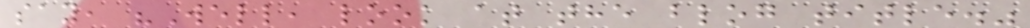say, "Well, look at the blog title."
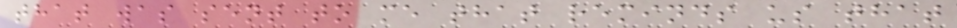that was sent to me that reminds us that
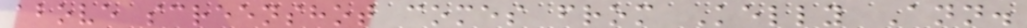above screenshot comes from Kelly Ann.
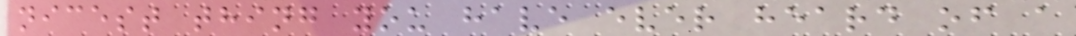nicest thing you have ever heard of a
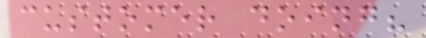customer doing?
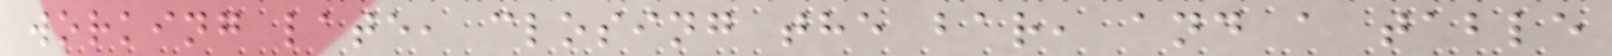working late, closing the bar, and a table
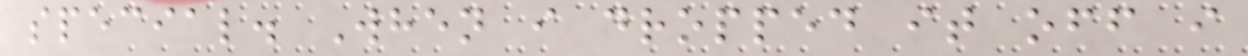special. When i dropped it off i
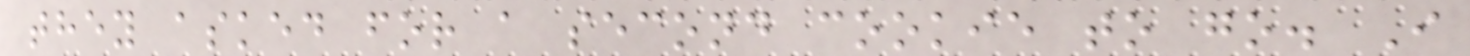they asked for a second cookie to go. I
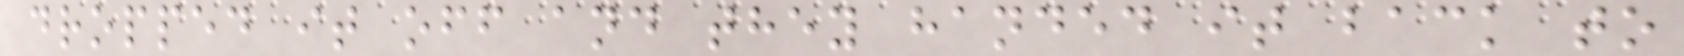dropped it off and they handed it back to
